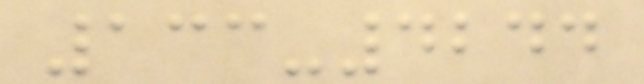133-4244
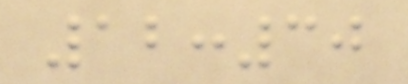12:30
